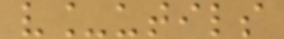v_utils
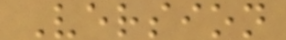Version
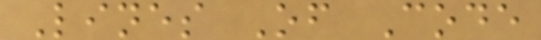Lines Of Code
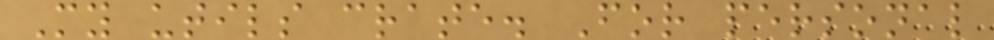My utils crate. For personal
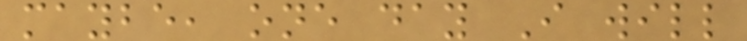maybe, one day I will
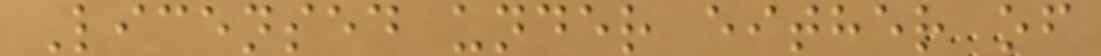Licensed under either of
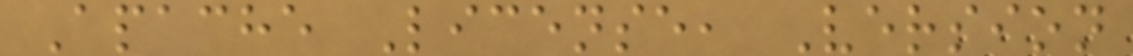Apache License, Version
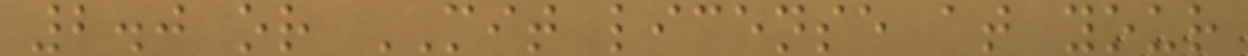2.0 or MIT license at your
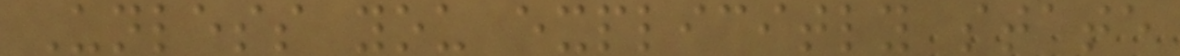Unless you explicitly state
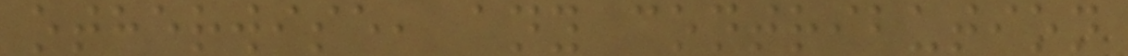otherwise, any contribution
